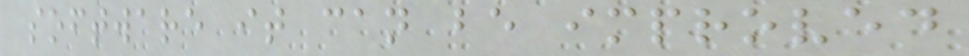software it can be improved
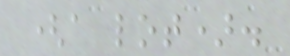(a lot).
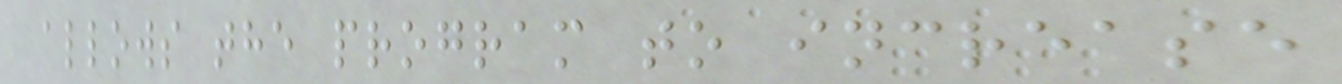allows the program to increase
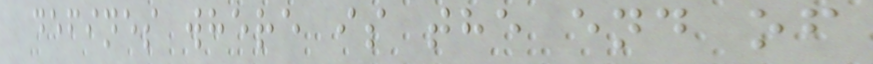defines where is the end of
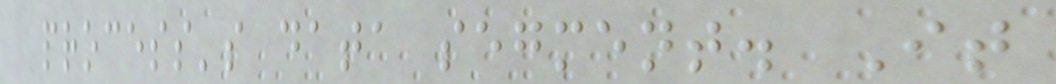process's data segment. It
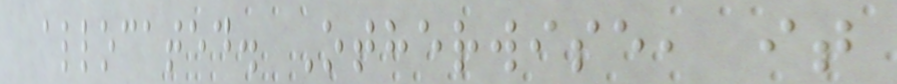allocated. Otherwise, it
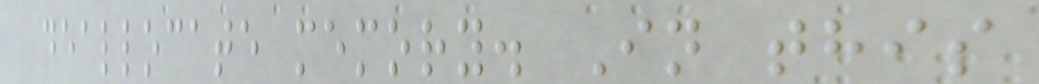deallocate memory. In this
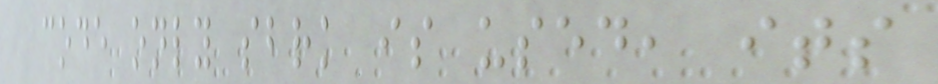code only sbrk is used, its
